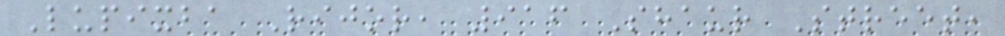Lupixba Rijor, 916 Shaur Street,
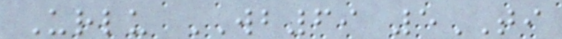Urlu WB69 5TI
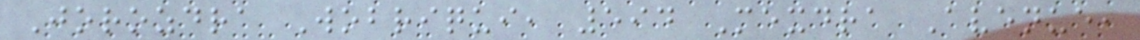Jorozdra Wobriqui, 594 Mexdra Avenue,
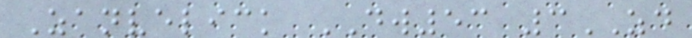Zanvelick DW53 3ZD
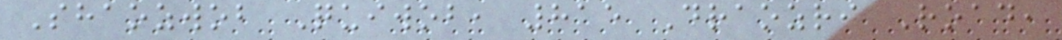Shaozwob Quiwob, 815 Draozri Road,
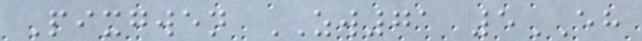Pixgwen ZW71 5EH
